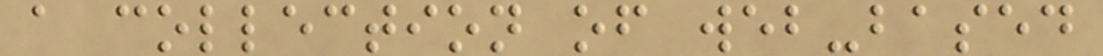a collection of web-based
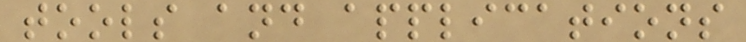tools and applications
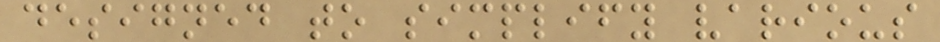designed to simplify various
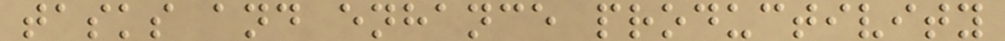tasks and enhance productivity
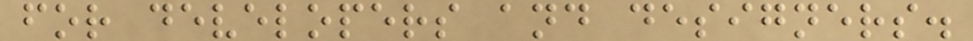for developers and designers.
